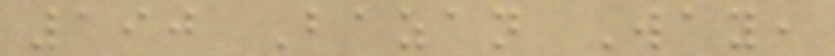190 Bazan Way,
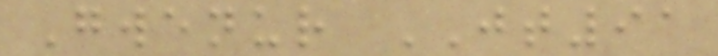Gwenur JT91
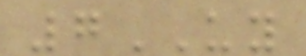7UY
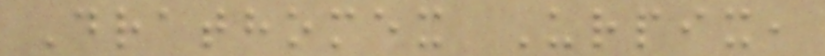Drathomex Urpix,
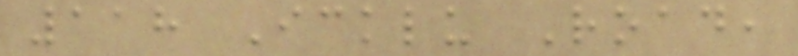118 Icklu Road,
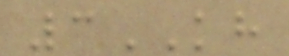3KH
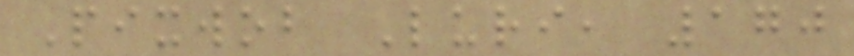Pixwob Luri, 170
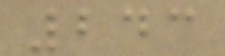243
